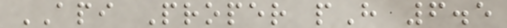API Proper pH 6.5
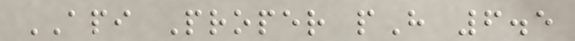API Proper pH 6.5
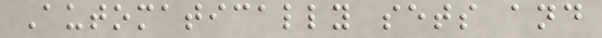Automatically sets and
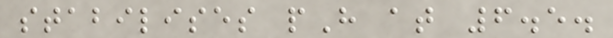stabilises pH at 6.5.
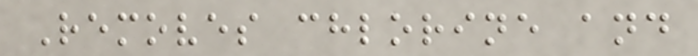Removes chlorine and
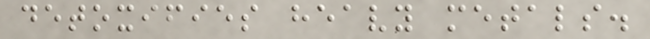detoxifies heavy metals.
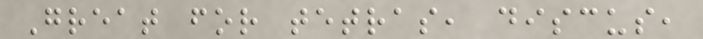Great for tetras, discus,
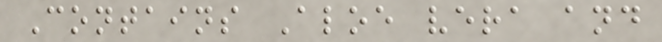Contains Aloe vera and
